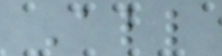All
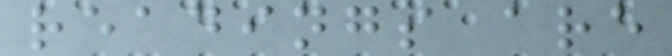readings are
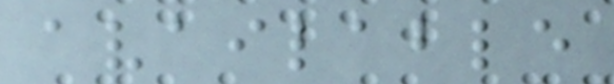available
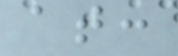at:
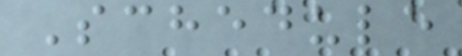Schedule
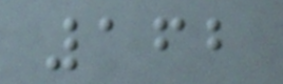162
